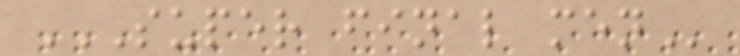SUPER FINAL MEN
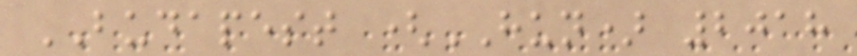BUDAPEST (HUN) 2018
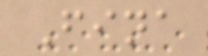Fina
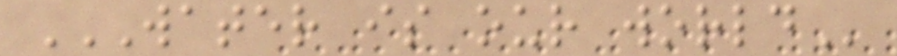WATER IS OUR WORLD
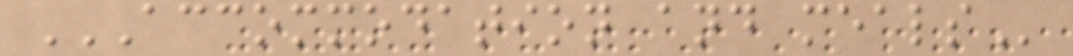ACCOMMODATION AND MEALS
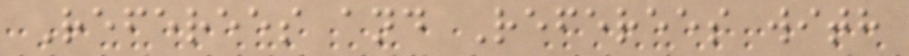Referees and Referees with
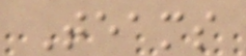Teams
